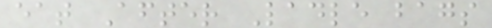eat After Ladle bags
